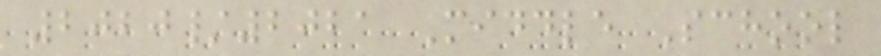2020/2021 Middle School
